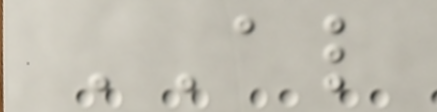AL
